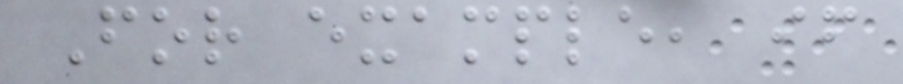For example, if
